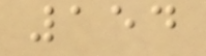154
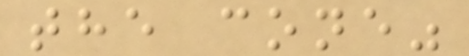the cone"
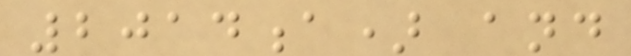2014a) and
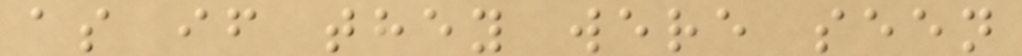as if they were seen
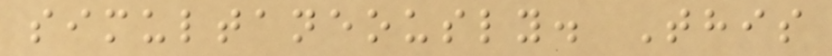simultaneously. This
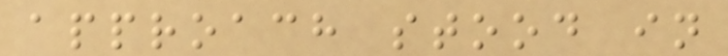approach stood in
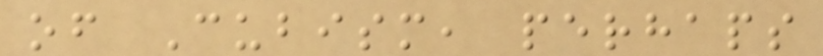of Cubism, perhaps
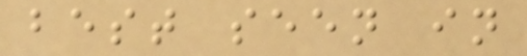best seen in
